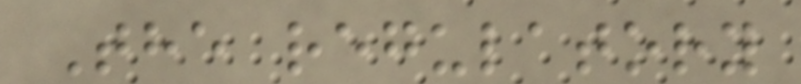The regulatory
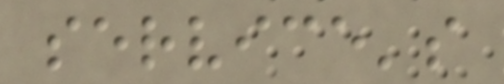service's
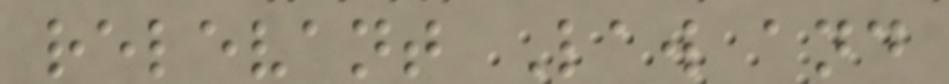relevant Law and
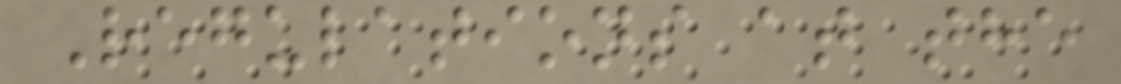Regulations at the
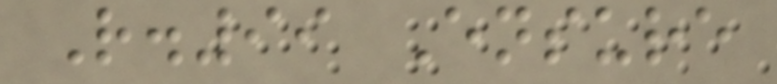R.99 Ensure
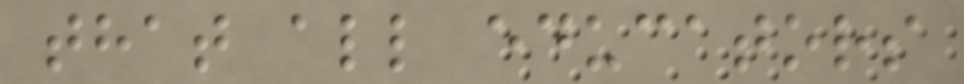that all educators
